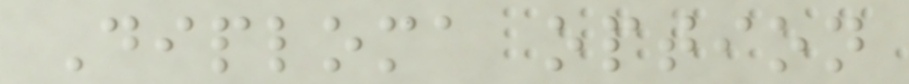Diploma option
